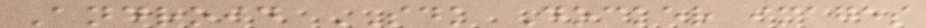Android SDK Docker images
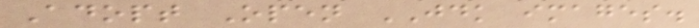Adopt Open JDK images.
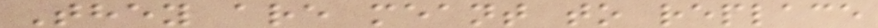They are meant to replace
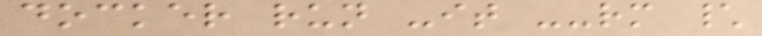docker run -it --rm \
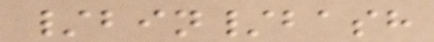/bin/bash
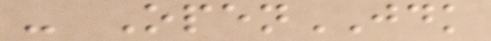- OpenJDK
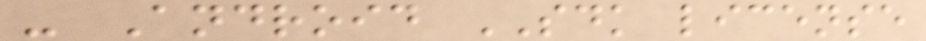- Android SDK license
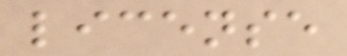license
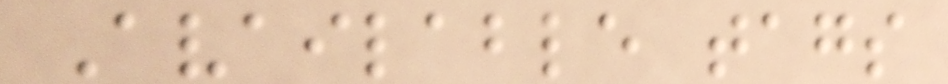Available tags
